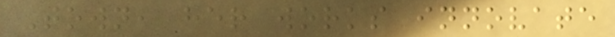Town, her works innovate
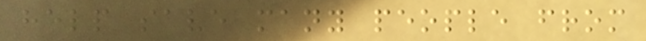help save many people from
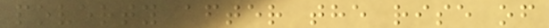poverty after the rise of
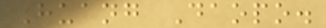Huang Daopo.
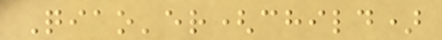Qiao'er(child)
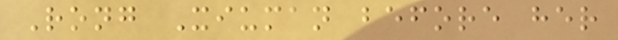Rong Xiuman before her
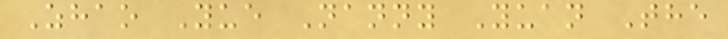Zhao Yue Nanny Yuan The
